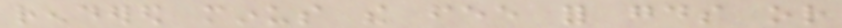rendered minus the fee for goods or
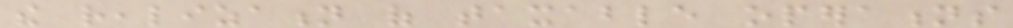the realization of taxable operations
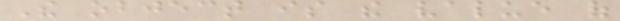The object is the value of
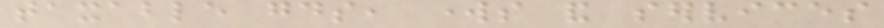taxable goods, works and services
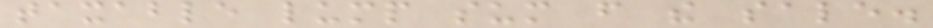taxable lump sum from the sale.
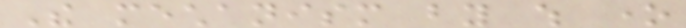The mechanism by which one
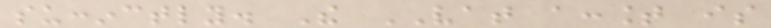succinctly. The VAT account is
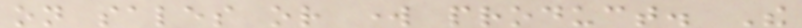on sales or work product. The
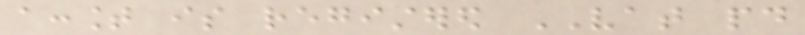account is registered VAT paid
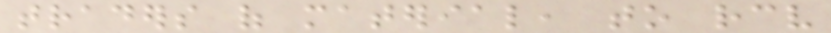traders of material, to receive
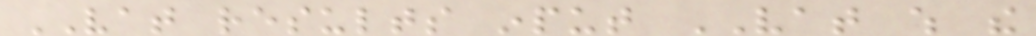VAT results input VAT which the
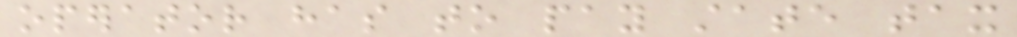operator has to pay state tax
